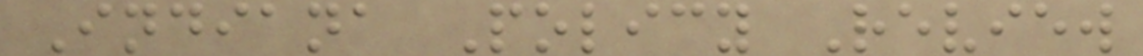Indiana Policy Review
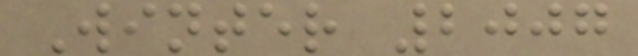Winter 2007
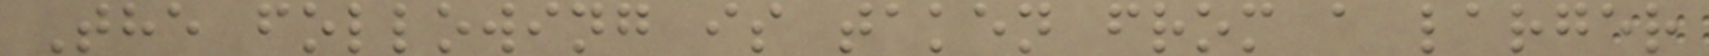The following is taken from a larger
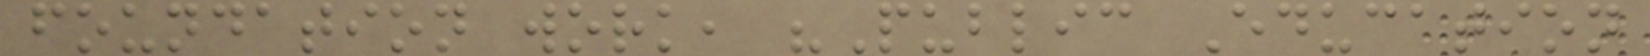foundation work, "Public Education
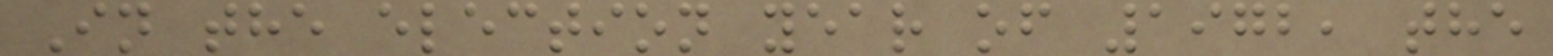In the election year of 1972, the
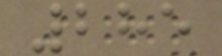285
